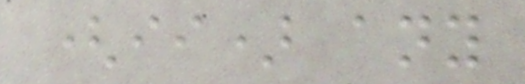(ii) any
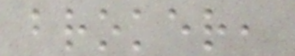broker,
